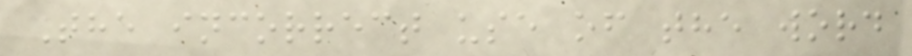The incorrect use of the word
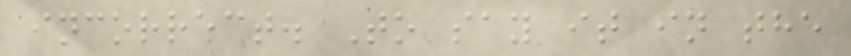incorrect. To say it in the
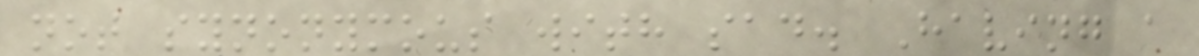not synonymous with sad. Having a
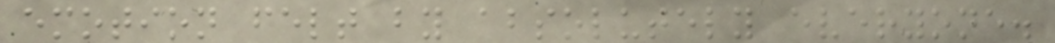emotion felt by absolutely everyone.
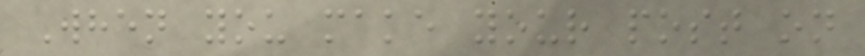When you make your post on
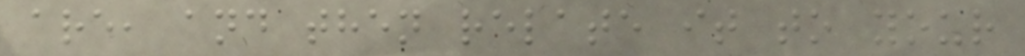are, and then relate it to your
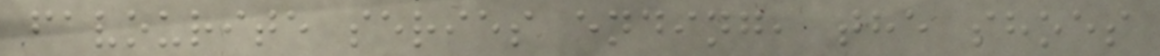favourite series ending, the shoes
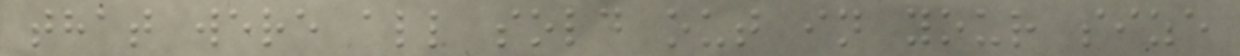that were all sold out in your size
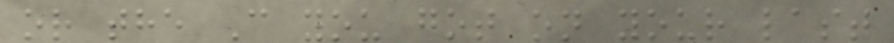or the C you got on your last
